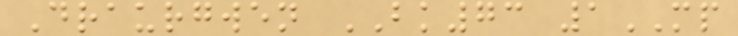Draurgwen BK73 1MP
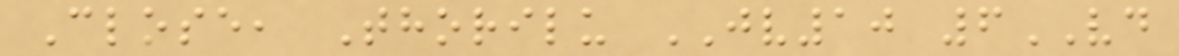Close, Thorilu JV10 6VD
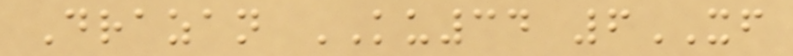Drazan KU34 6XF
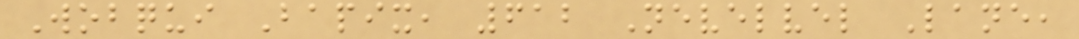Wobqui Bapix, 612 Nevelvel Lane,
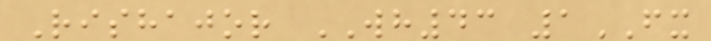Rishajor WH43 1FX
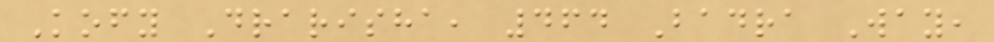Kofy Drarisha, 464 Badra Way,
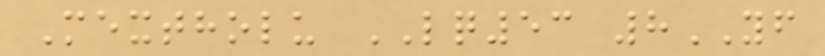Mextholu LQ53 8YF
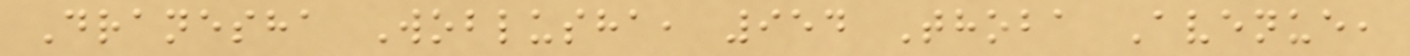Dranesha Woblusha, 954 Thoba Avenue,
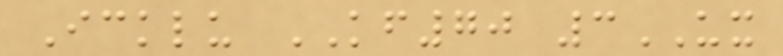Icklu KF70 3UX
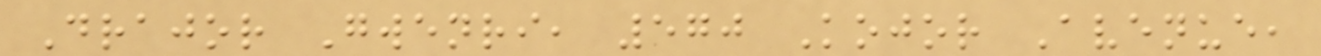Drajor Gwenri, 570 Kojor Avenue,
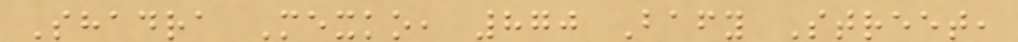Shadra Mexko, 870 Bafy Street,
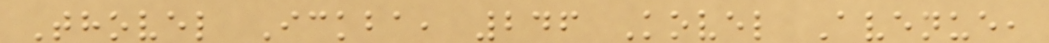Thovel Ickba, 246 Kovel Avenue,
